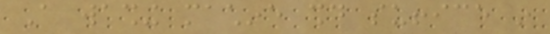A washing machine should suffice in
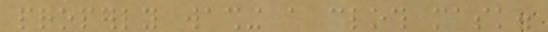properly washing a cloth mask.
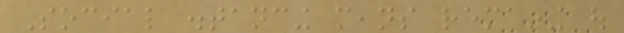Social distancing means remaining out
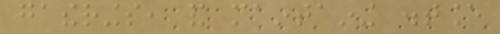gatherings, and maintaining distance
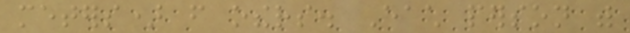meters) from others. Each person with
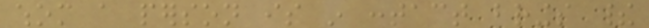whom a person is in contact brings their
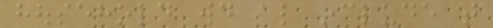household would also include that
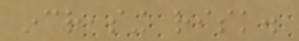increasing risk.
